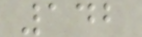142
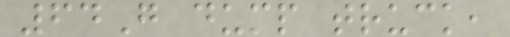64G dump truck,
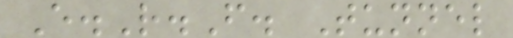E.R.F. Tunnel
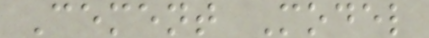Cement Model
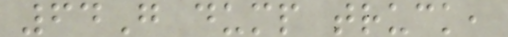64G dump truck,
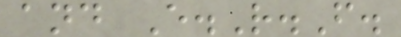and E.R.F.
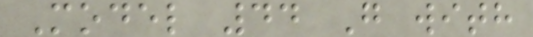Model 44 G with
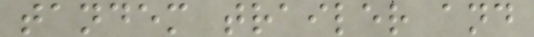tandem trailer and
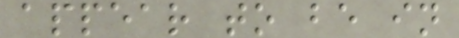appear to be in
